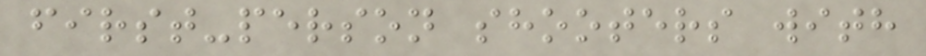first-person shooters with
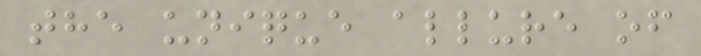the unique allure of
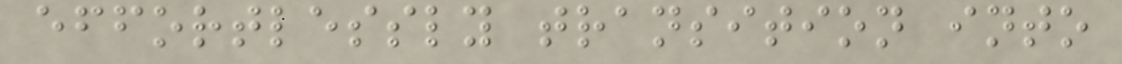effortlessly transition into
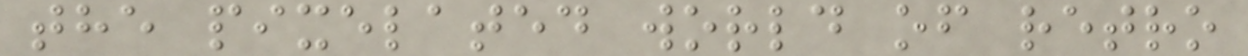the pixelated world of retro
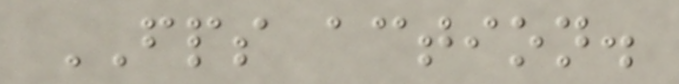FPS action.
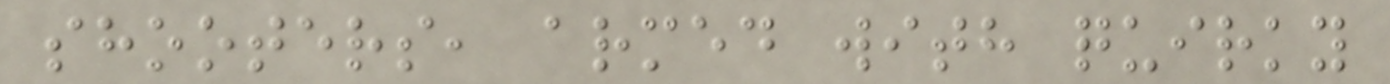shooters, armed with quirky
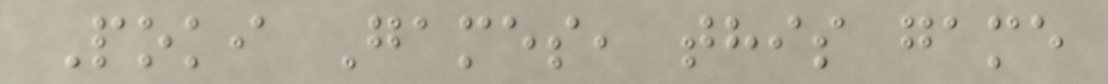Poki Games, this game
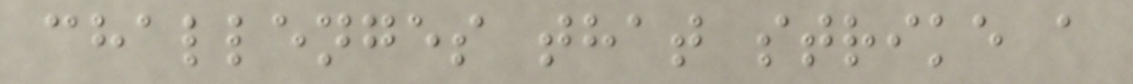challenges that strike a
